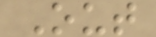Out
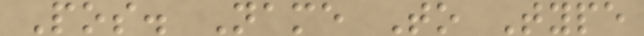Pos. Name To Type
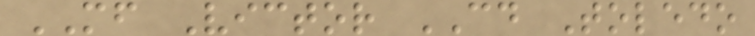MF Victor CD Toledo
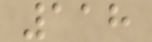118
